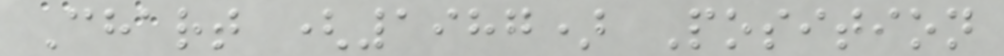Chart (1987) Position
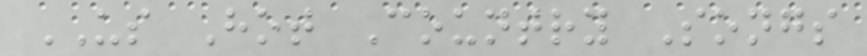US Hot Country Songs
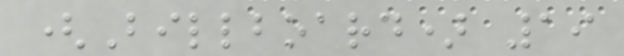(Billboard) 19
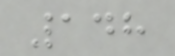148
